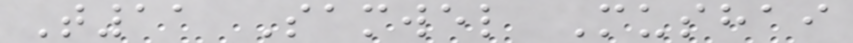T11 Samwel Mushai
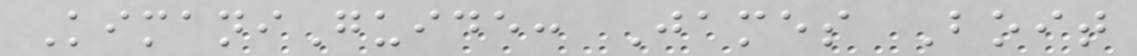KimaniGuide: James Boit
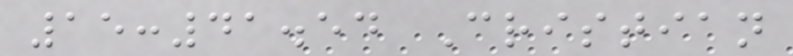15:41.54 Cristian
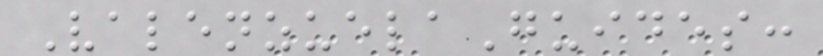ValenzuelaGuides:
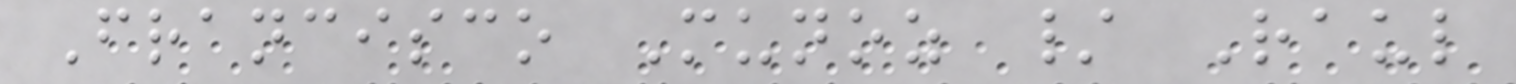Francisco Munoz / Raul
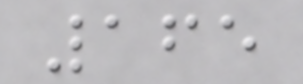165
